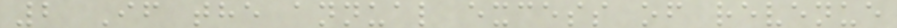2 If the annual excess of revenue
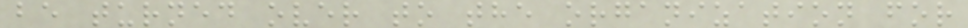be turned over to the organization for
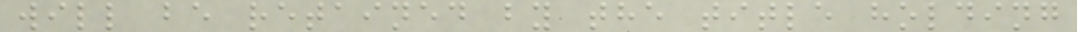will be retained by the title holding
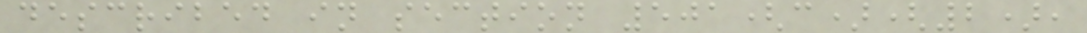described in section 501(c)(2),
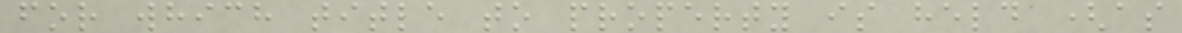for which title to property is held (as
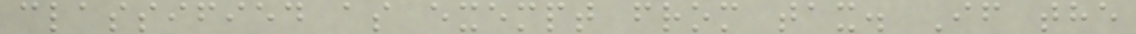classified as exempt from tax. If the
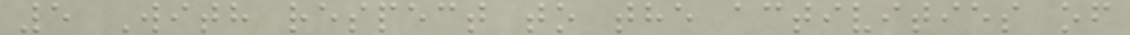5 With respect to the activities of
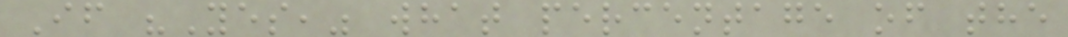If "Yes," what percentage of the
